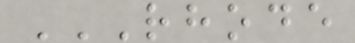RHODE
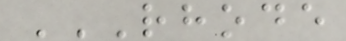RHODE
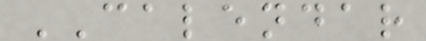CALENDAR
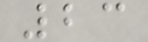23
